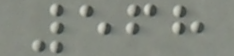568
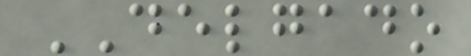DELGADO
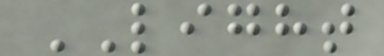LIGHT
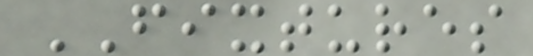FIXTURES
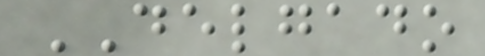DELGADO
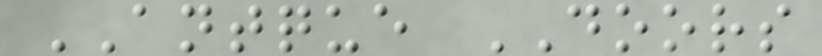ANTQUE DOORS
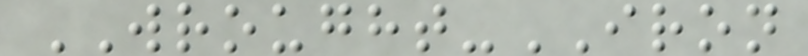WROUGHT-IRON
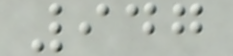947
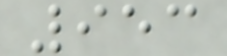953
